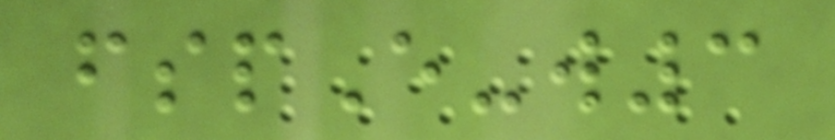fspE-w3
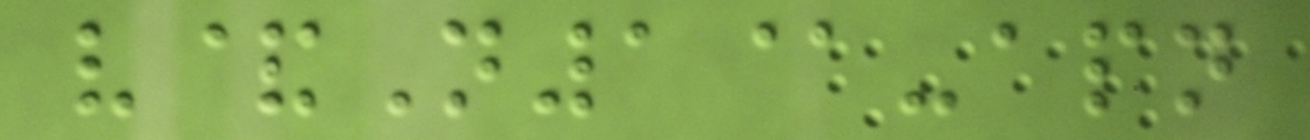v&N1@-apn
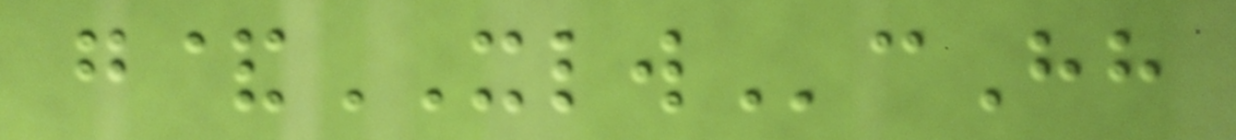g&XLWcHh
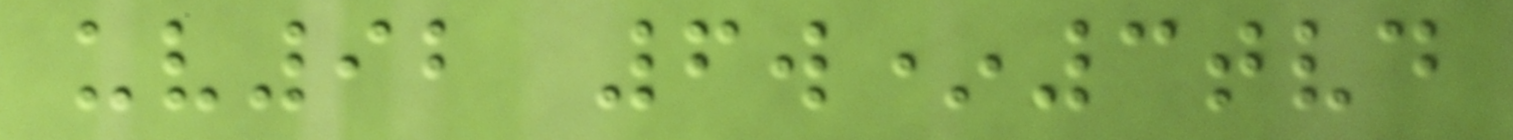uv92 6w*3tvd
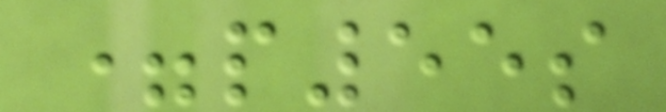=p55s
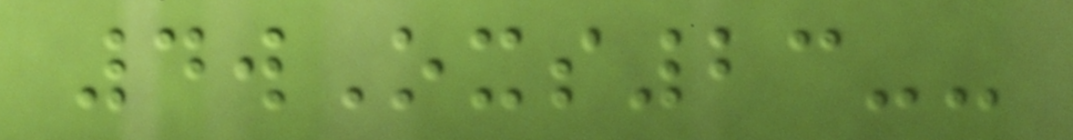4wOxs23--
